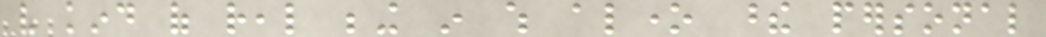very kind of real being in which alone these personal
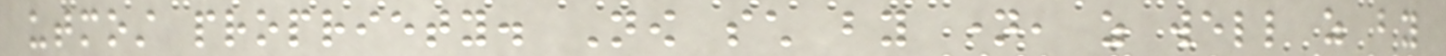utmost propriety. Now such by name, as well as by
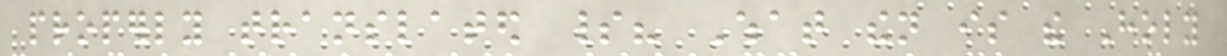properly translated spirit? What then is the Holy
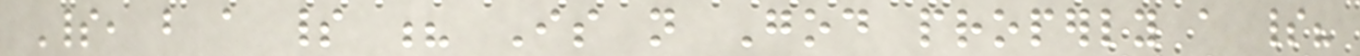Spirit, but a spirit ? Is not God properly a spirit?
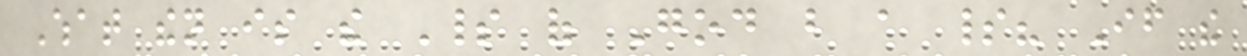What then is the Spirit of God but a spirit? If the
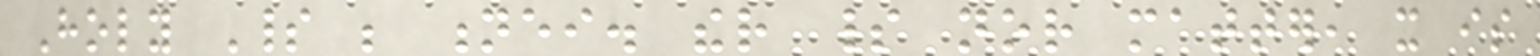Holy Spirit be nei. ther spirit nor matter, it is
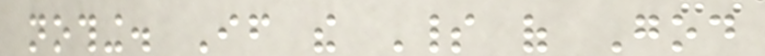nothing. If the Spirit of God
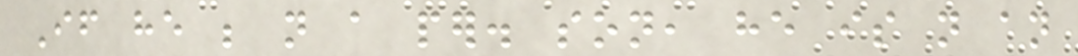If he be not a per. son, he is not an
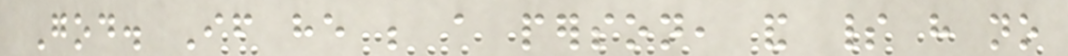God. If he be a person, and spirit have no
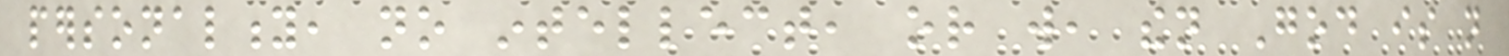personality, no intellect, or will, then God is not
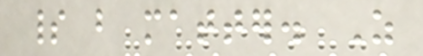spirit but matter. As
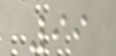99
